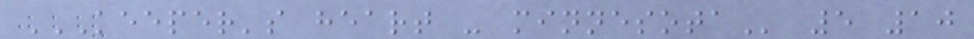KEEPER'S HEART - MINNESOTA 5 10
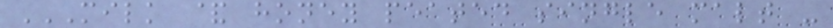MILK & HONEY PEATED SINGLE MALT -
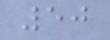50
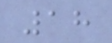18
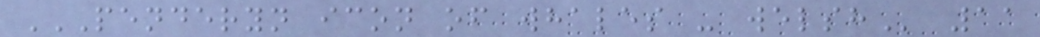PENDERYN ICON OF WHALES - WELSH 11
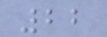22
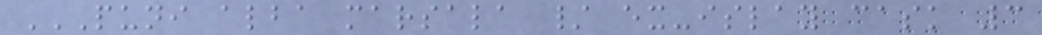PUNI ALBA MARSALA / EX-ISLAY CASK 3
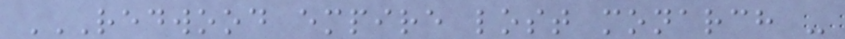REDWOOD EMPIRE LOST MONARCH -
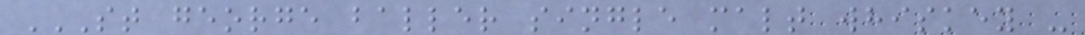ST GEORGE BALLER SINGLE MALT WHISKEY -
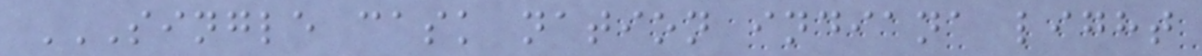SINGLE CASK NATION INDIANA LIGHT
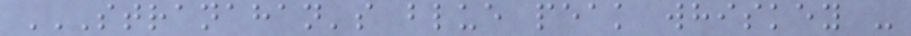STRANAHAN'S BLUE PEAK WHISKEY -
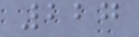227
